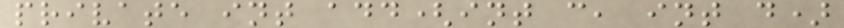private int add(int c, int d)
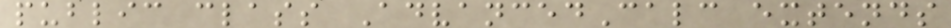public class AdvancedCalc extends
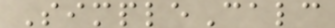SimpleCalc
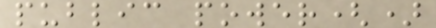public power()
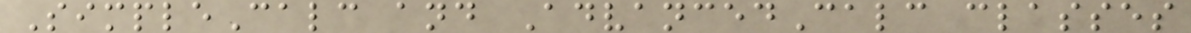SimpleCalc and AdvancedCalc classes
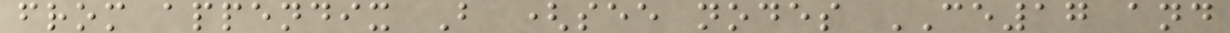from appendix B (see nodes CE17 and
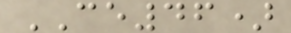CE46)
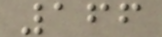166
